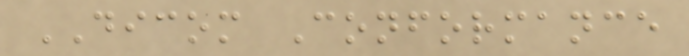DICOM Conformance
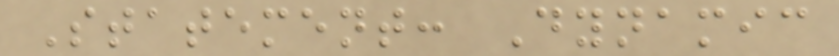Statement: Dynamic
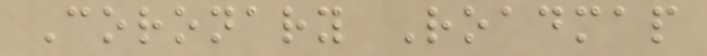Coronary Roadmap
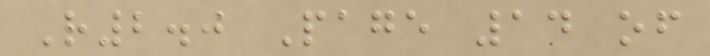R2.0 Page 14 of
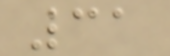31
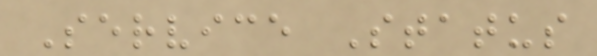Service Status
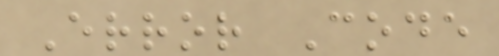Error Code
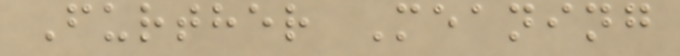Further Meaning
